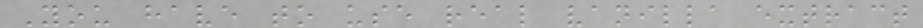You have to use real vanilla extract
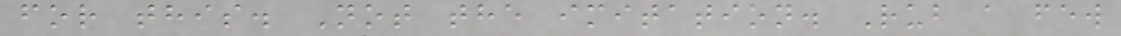for this. Not the imitation. Rub a few
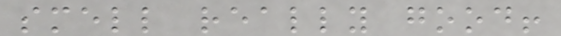smell really good!
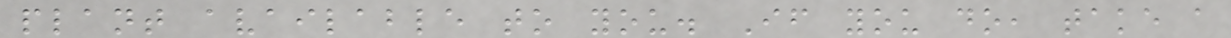plant available to you. If you do, take a
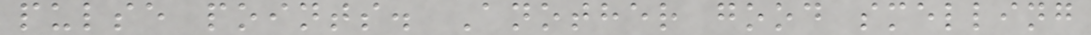pulse points. Another good smelling
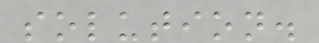solution.
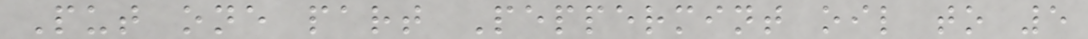Put one part Peppermint oil to 5
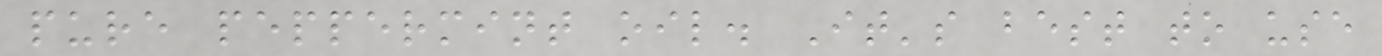pure peppermint oil. It's best to use
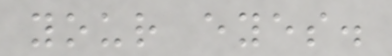your eyes.
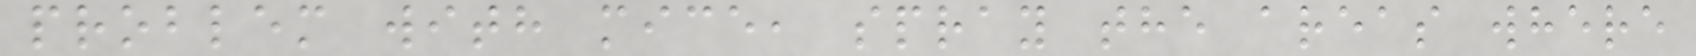problem with mice, spray the areas where
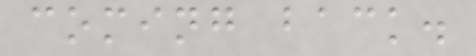coming back.
